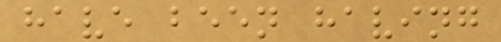have been having
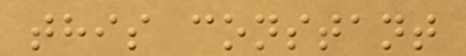this constant
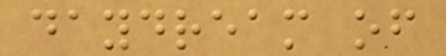daydream of
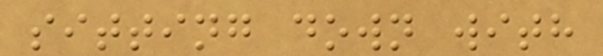sitting down with
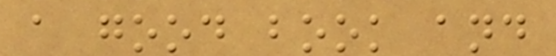a good book and
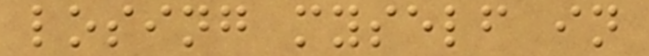losing myself in
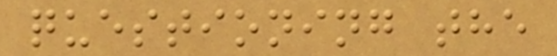questioning the
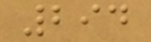294
